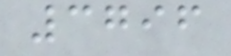3796
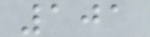101
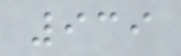939
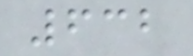632
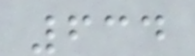634
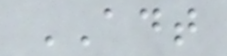ADT
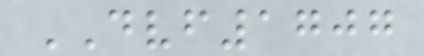DVF1707
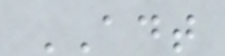ADT
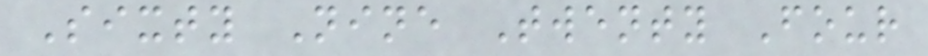Sixty Nine Twenty Four
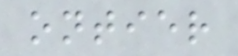ontier
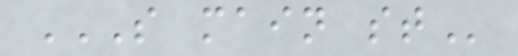S MAIN ST
